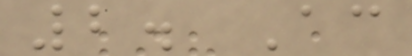2. According
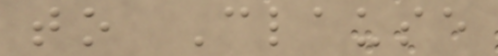to Clause
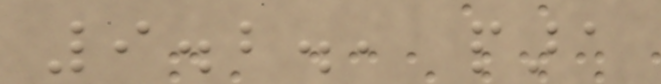9.2., para
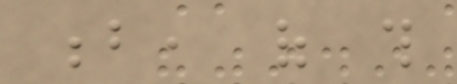b, of this
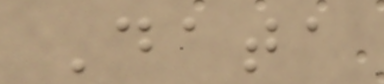Data
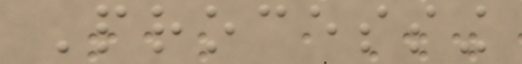Processing
